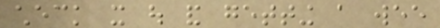check it out and getting a wee
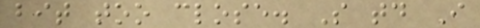bit too close. So today I
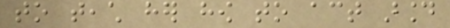to teach her how to act around
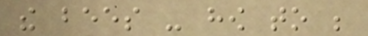the bees - how to be
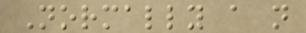Normally a not
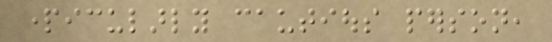particularly cautious person,
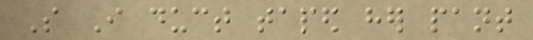So I duct taped her pant
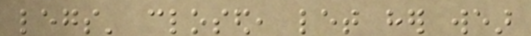legs' closed, let her wear
